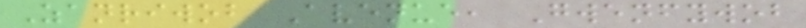Zanriwob Avenue, Gwenfywob
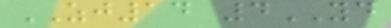ZJ14 4YD
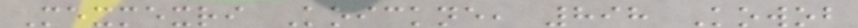Mexmexri Koickne, 898 Kowob
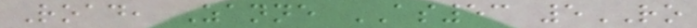Road, Zanne AS53 5RO
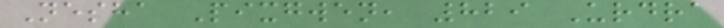Nesha Pixgwen, 829 Urdra
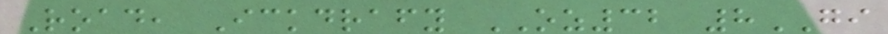Road, Ickdrafy OZ32 8GI
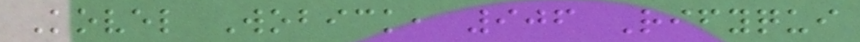Kovel Wobick, 906 Rifyqui
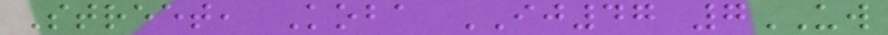Street, Koba IJ47 7UW
